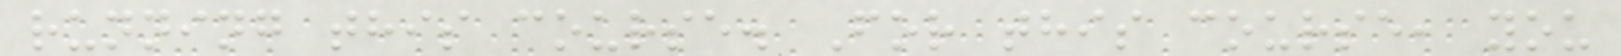running this course. For this course, you
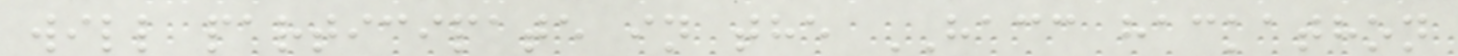will participate in the HACC hackathon
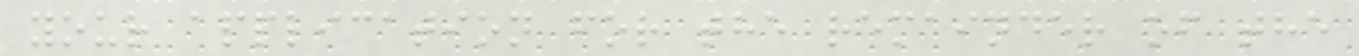your application for the remainder of the
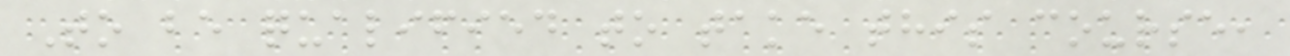To be qualified to take this course,
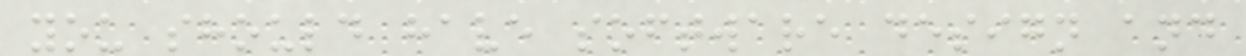you should have software design and
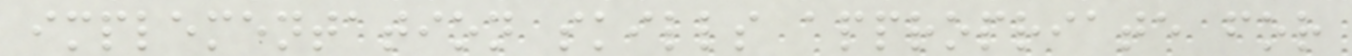implementation skills appropriate for
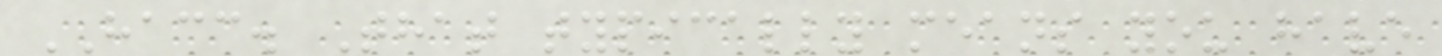HACC. That typically means you have
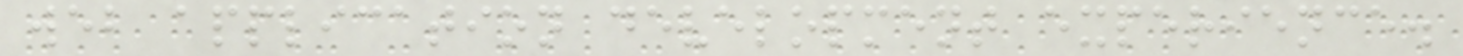web application development experience.
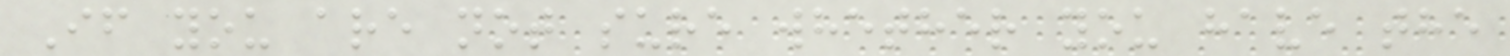If you are not sure whether you have the
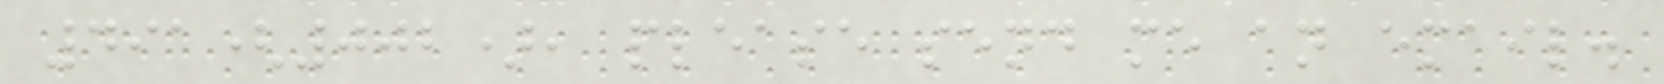491(002), please send me an email.
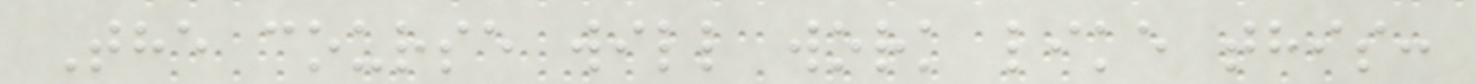The course will work like this:
